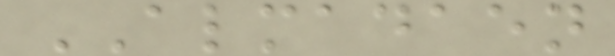ALMADAEN
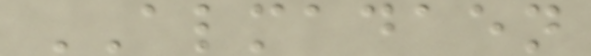ALMADAEN
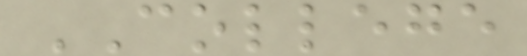COLLEGE
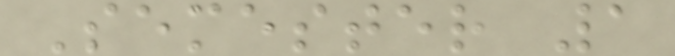Semester 1
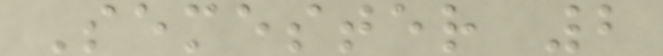Semester 2
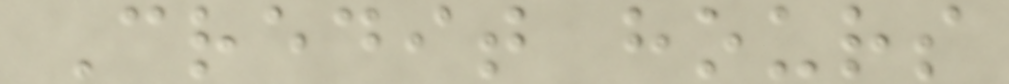Credit hours
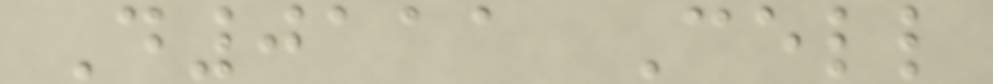D0111 Cell
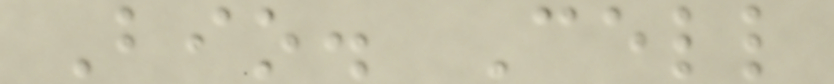Bio. Cell
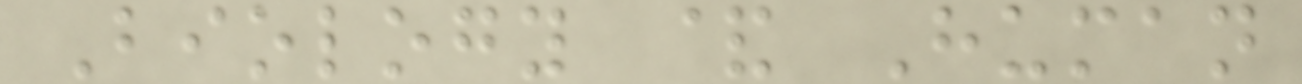Biology & Human
